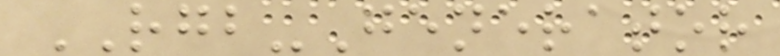RGB-Generator
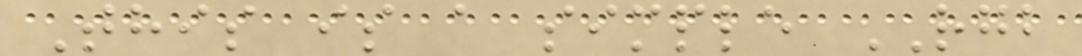This is a simple RGB
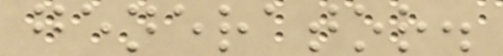generator.
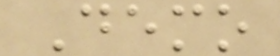Demo
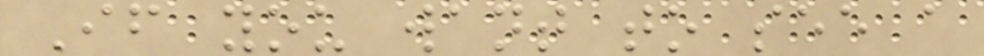If you want to see a
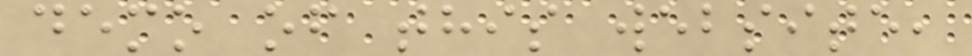demo of this website,
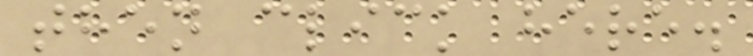then click here.
